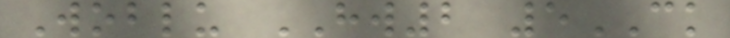Woblu HW2 5CK
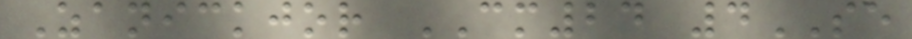Zanickjor CM24 4SE
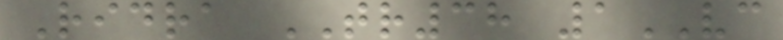Ridra TR38 1VC
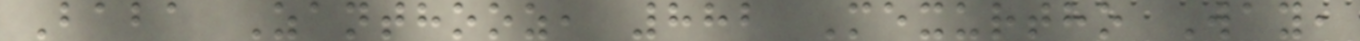Baba Zanthooz, 882 Mexurtho Way,
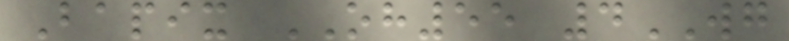Bapix OH55 4WG
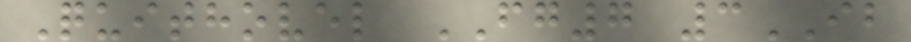Quithovel FG7 3IB
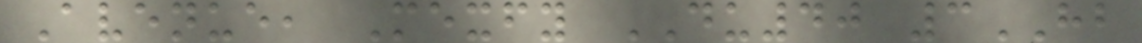Avenue, Mexfy DU40 3HB
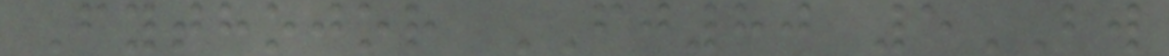Fythojor FJ80 5BW
